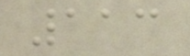113
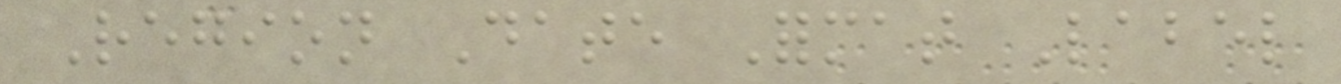Region Date Format Label
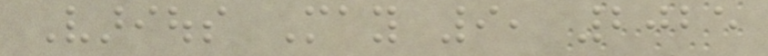Various May 9, 2025
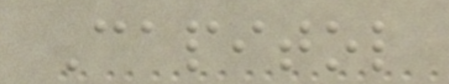Capitol
